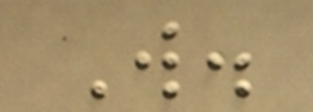W.
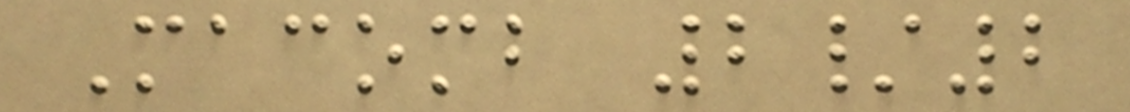Macomb 2/2
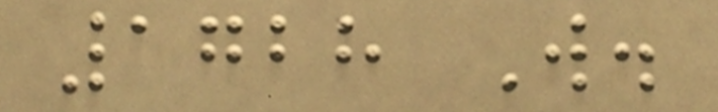1728 W.
